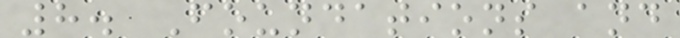8. Foundations and
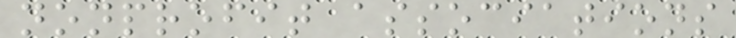nonprofit associations
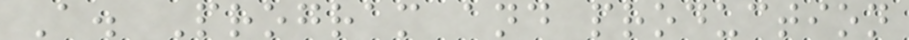A. Program and production
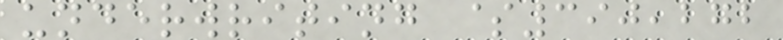underwriting $390,272
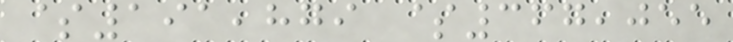$191,879 $367,055
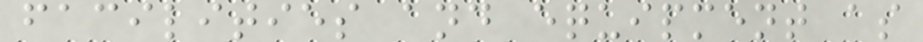facilities and equipment as
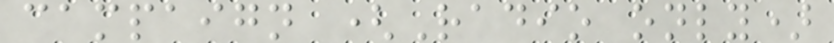campaign (Radio only)
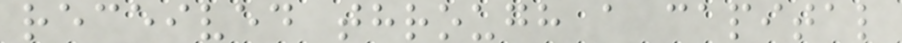received through a capital
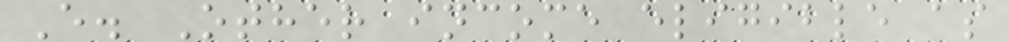E. Other income eligible as
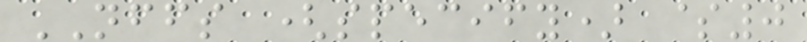NFFS (specify) $0
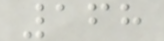168
